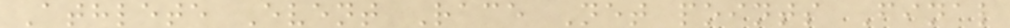Athlete Event Race Net points Final
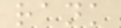rank
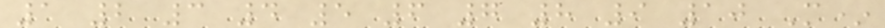1 2 3 4 5 6 7 8 9 10 M*
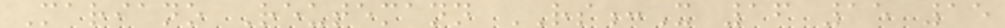Mariano Reutemann RS:X 16 15 15
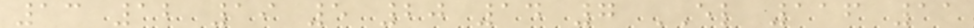13 12 19 5 20 14 7 EL 116 11
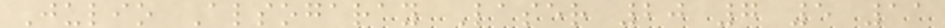Julio Alsogaray Laser 20 7 5 11
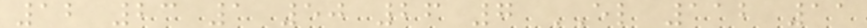12 23 1 50 26 7 EL 112 11
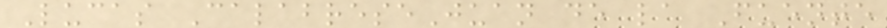Lucas CalabreseJuan de la Fuente
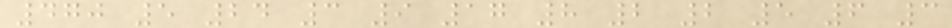470 5 24 3 9 17 8 2 2 5 6 3
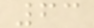63
